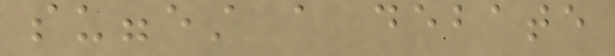suggest a debate
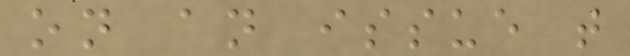on an issue that
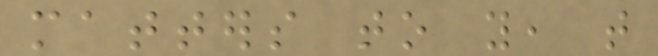matters to you, that
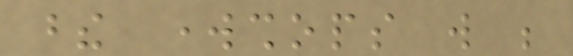these workshops will be
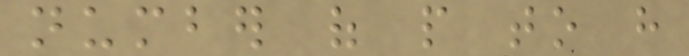number of people to have
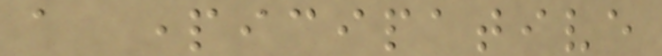a participative
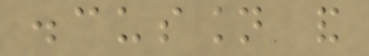discussion and
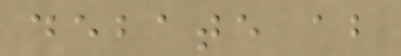debate about
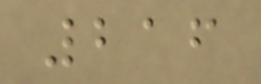216
